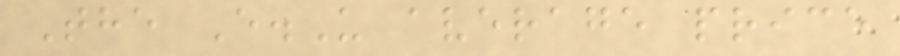The E.U average price
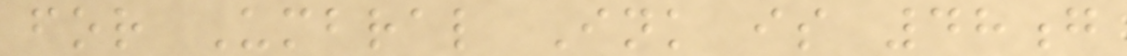for Umbral Ink is 48g
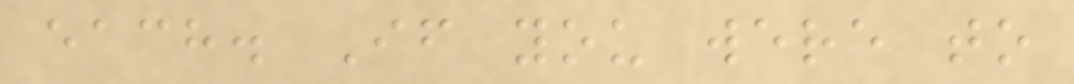each. If you were to
